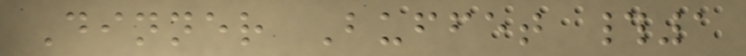Dinner Buffet #1
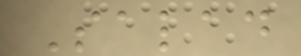Salad
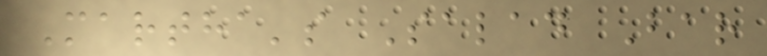Martha's Salad Bar
